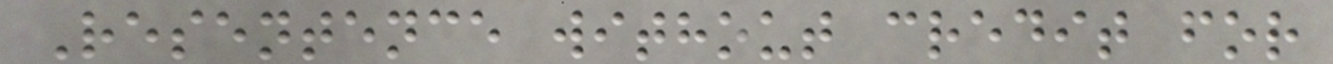Resentence without credit for
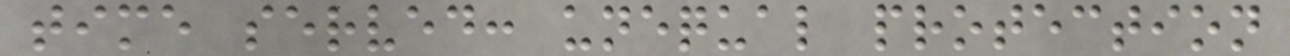time served: unequal protection
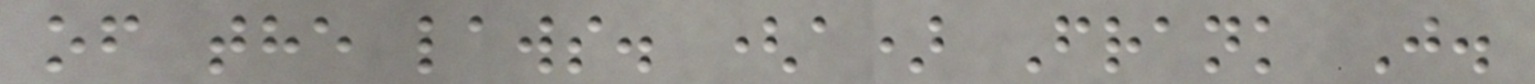of the laws. (a) Frank J.
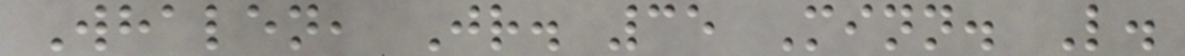Whalen, Jr. 35 Minn. L.
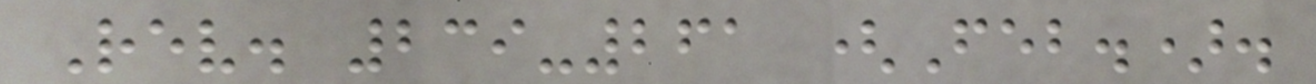Rev. 239-261 (Feb.).
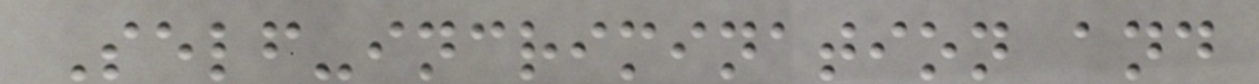Self-incrimination and
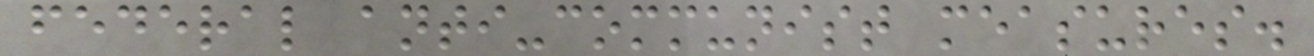federal anti-communist measures.
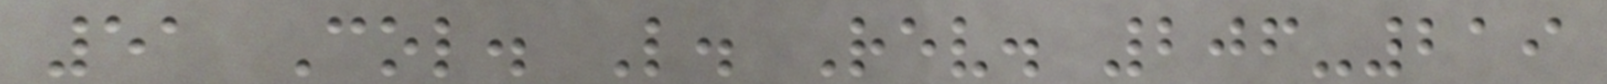51 Col. L. Rev. 206-219
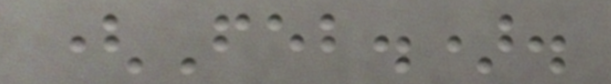(Feb.).
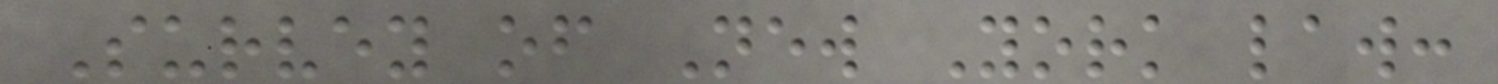Survey of New York law:
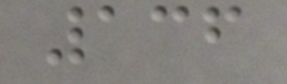136
